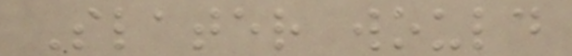Slater would
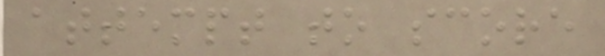attempt to score
